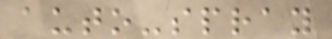auto-spray
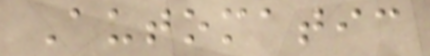Automatic
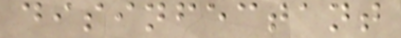disinfectant
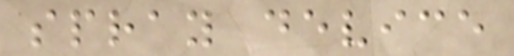spray device
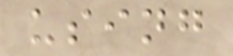using
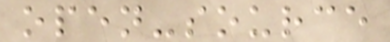open-source
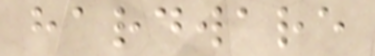hardware
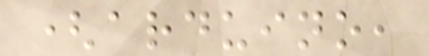(arduino,
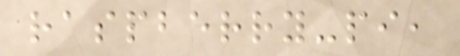raspberry-pi,
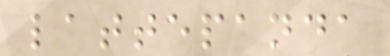lattepanda
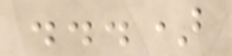...)
